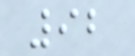92
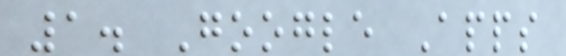1. Google Apps
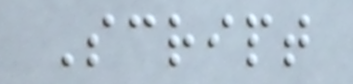Script
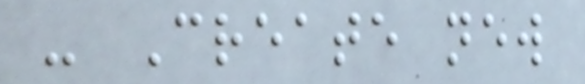- Create new
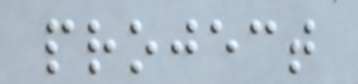project
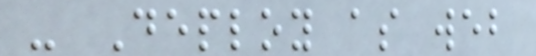- Deploy as web
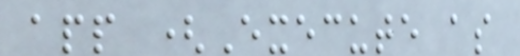app (Execute as
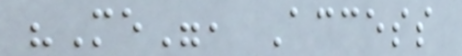"Me", Access
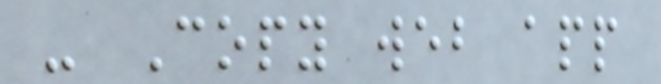- Copy web app
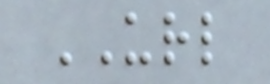URL
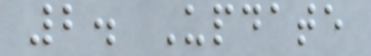2. Update
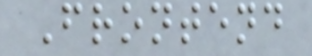Frontend
